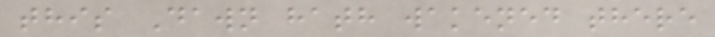this Dawn hath wakened there
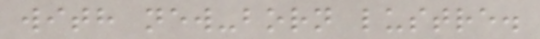with new-born lustre.
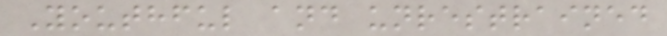Youthful and unrestrained
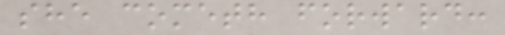she cometh forward:
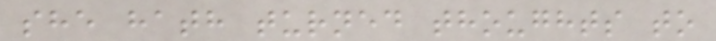she hath turned thoughts to
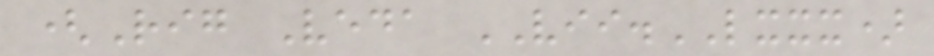(Rig Veda VII.LXXX)
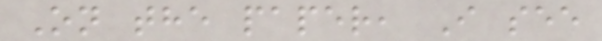On the paper, I see
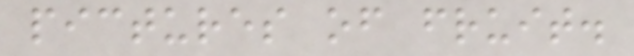pictures of fruit.
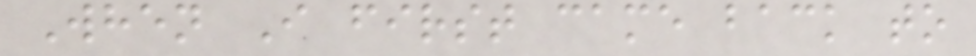When I first came back to
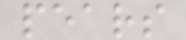pears
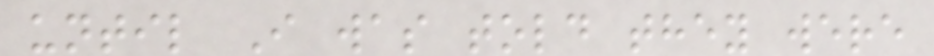until I was told they were
